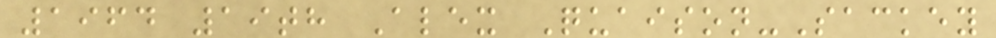1964 19th Alex Quaison-Sackey
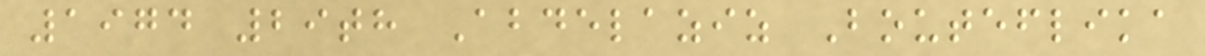1974 29th Abdelaziz Bouteflika
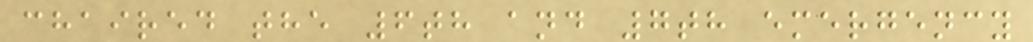chaired the 6th and 7th emergency
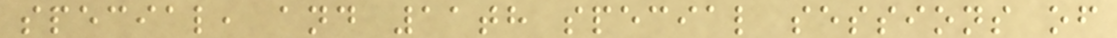special, and 11th special sessions of
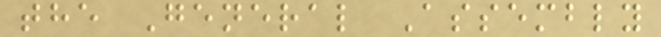the General Assembly
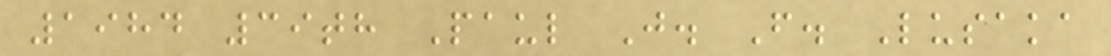1984 39th Paul J. F. Lusaka
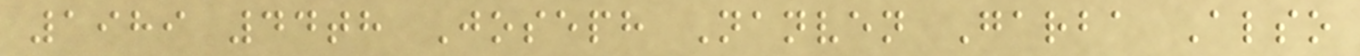1989 44th Joseph Nanven Garba Also
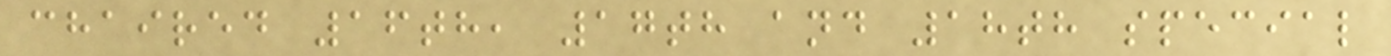chaired 16th, 17th and 18th special
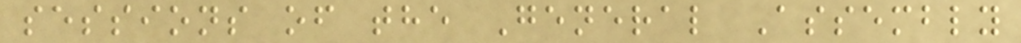sessions of the General Assembly
